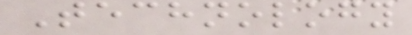Technology
